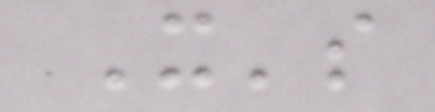It's
